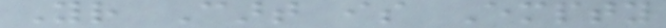Your Cart is Empty
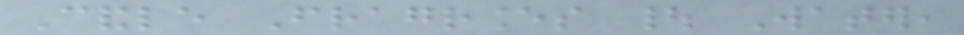Candle Fragrances | Water,
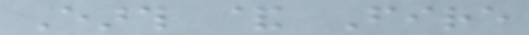Earth & Fire
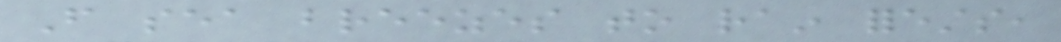From sea breezes to rain forests,
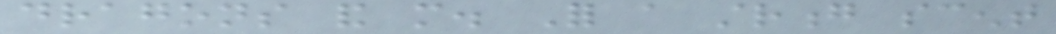dragons and more. For a strong scent
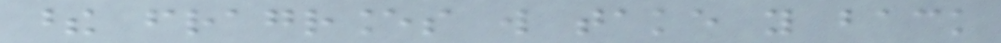these fragrances will take you back
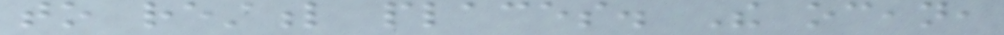to restful places. The ocean,
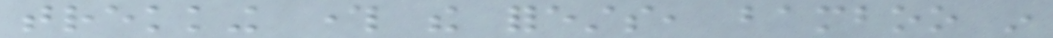trekking through the forests, bamboo in
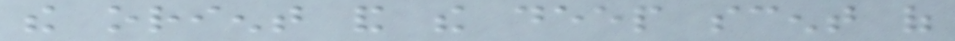the orient and the deep scent of
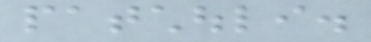patchouli.
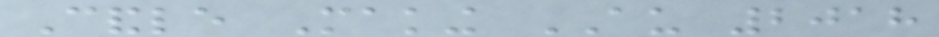Candle Making AU 2018
